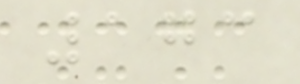173
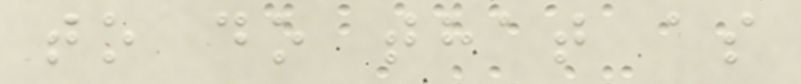to do that as
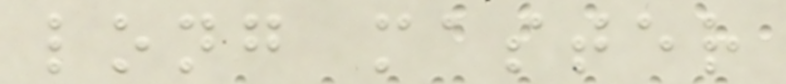long master
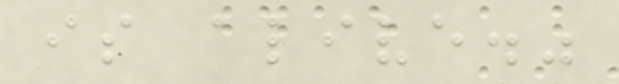is alive."
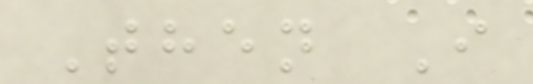Then I
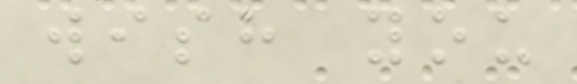wish you
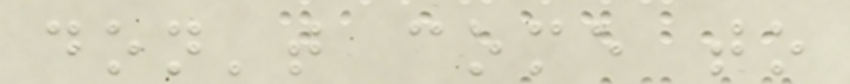don't come to
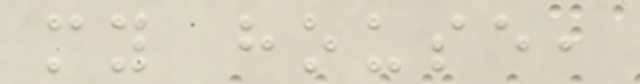my house,
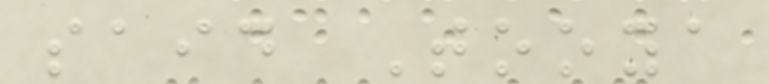said Tooya
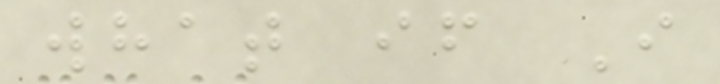what if I
